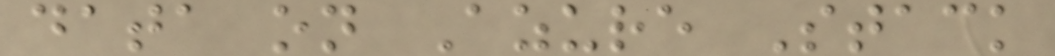data on Azure Stack
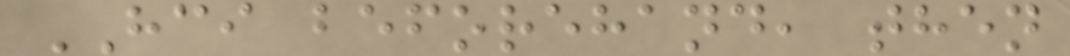HCI beforehand, then
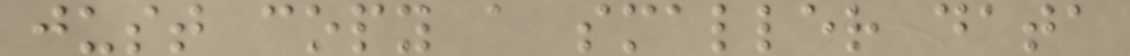just copy a smaller data
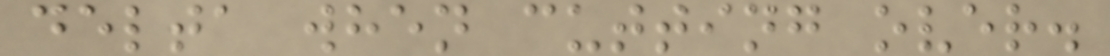delta when cutting over.
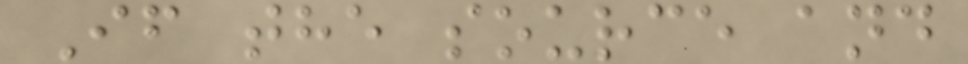If the source and
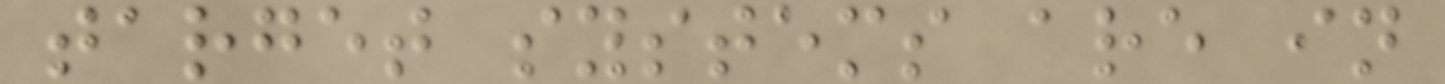target systems are in
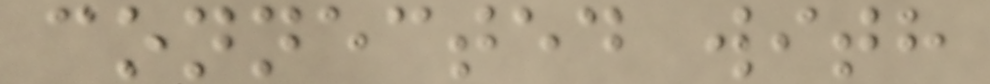connected with
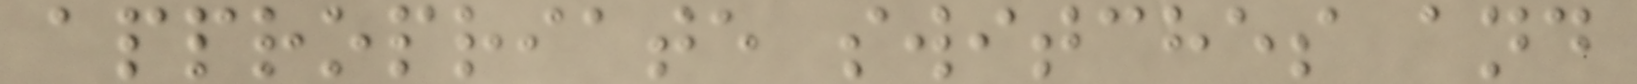appropriate switches and
